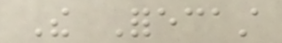The Forecast
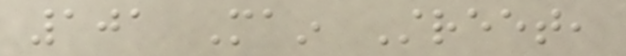101 Main Street,
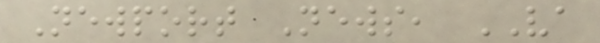Newport News, VA
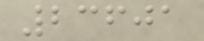23601
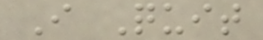I Quit
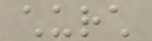church
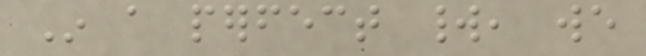In a perfect world, we
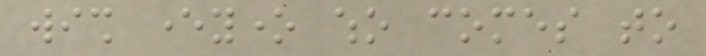wish everyone who comes to
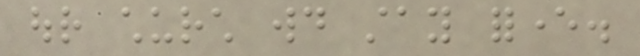our church would stay forever.
